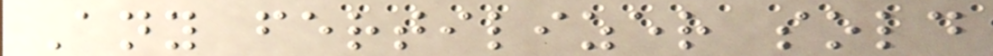Any fertilizer sold
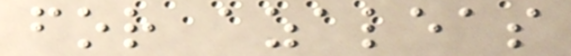for azaleas
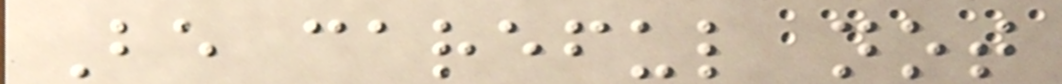Be careful not
